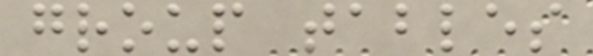group tables
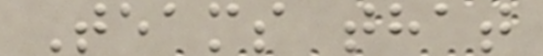Teams that
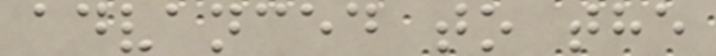advanced to the
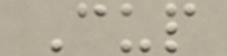Cup
